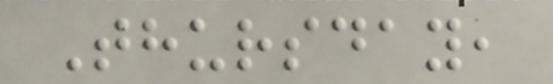Thursday,
